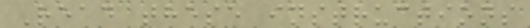Read these instructions
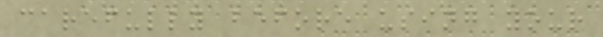carefully before using your
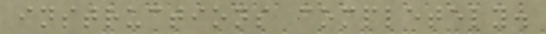instructions completely.
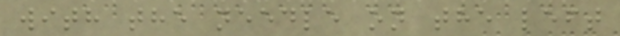with the needle on the left
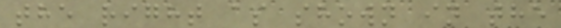the right as shown in the
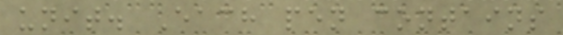unit. Each pen contains
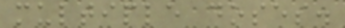multiple doses.
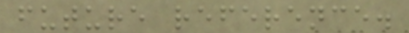future reference.
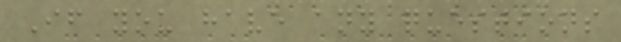If you have any questions
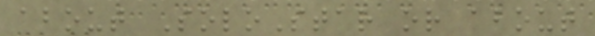about SoloStar or about
